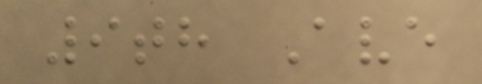9th Ave
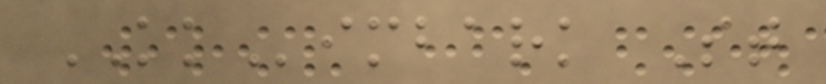KKimbark St
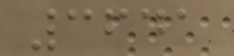3641
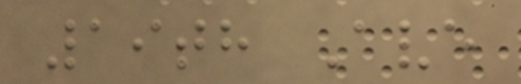19th Ave
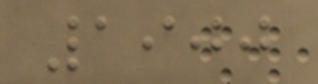1900
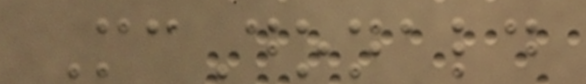McDonald
